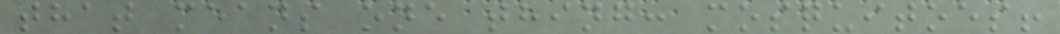that means one thing: mosquitoes!
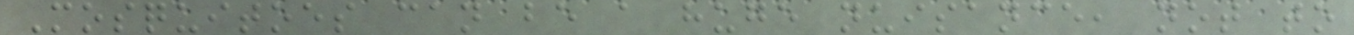Mosquitoes can be a huge nuisance, not to
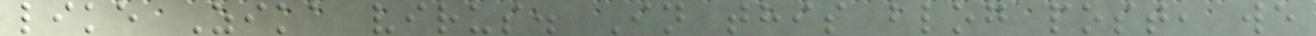like Zika virus. In this blog post, we
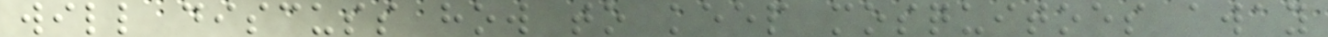will discuss how to keep mosquitoes away
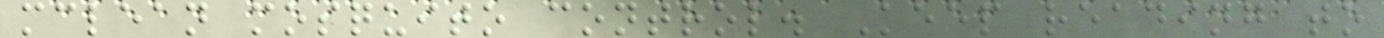mclean mosquito control. Keep reading to
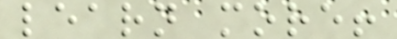learn more!
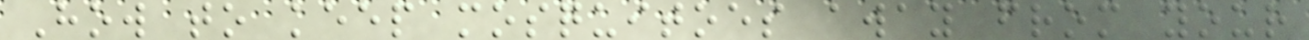How to keep mosquitoes away from your
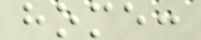home:
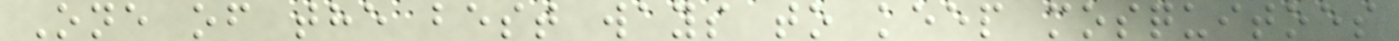One of the best ways to keep mosquitoes
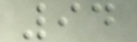94
